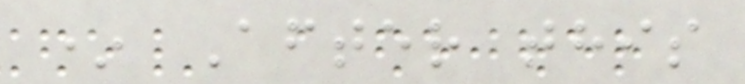* After this
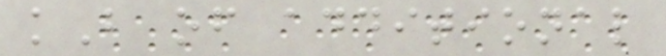kB of additional
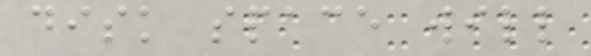disk space will
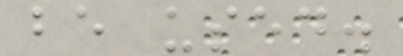be used.
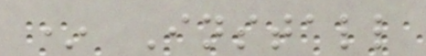* Install
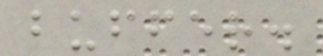buffer.
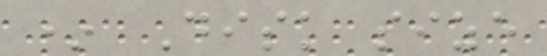* Disk size
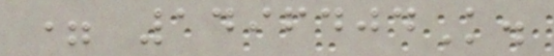= 1496404K.
